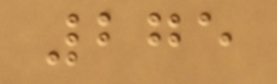275
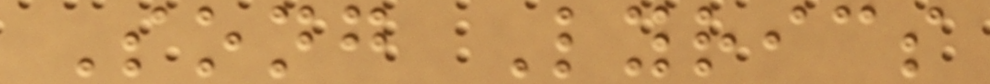Song Lyrics
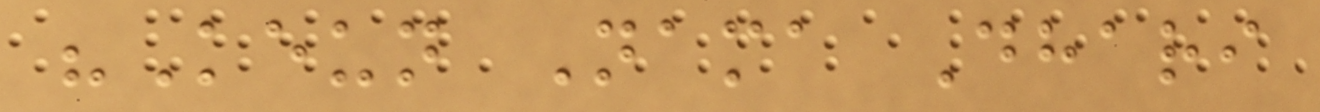"Keun Nama Dhari
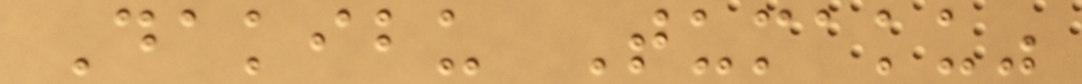Dakibu Tumaku"
